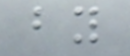by
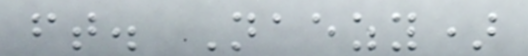ft. Naezy)
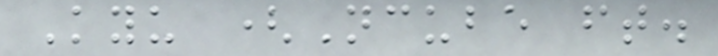Kyu (Ncube ft.
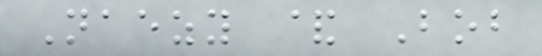Naezy & Bob
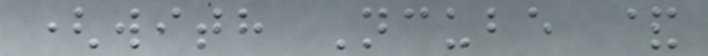(with Ncube &
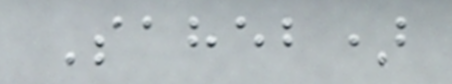Saheb)
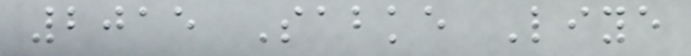2015 Sabke Liye
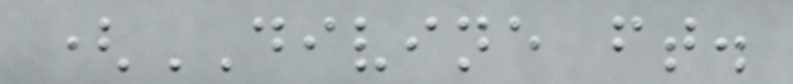(DIVINE ft.
